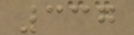337
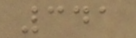341
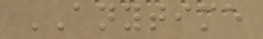ANYTIME
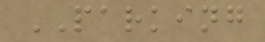PARKING
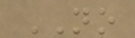NO
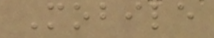Mobile
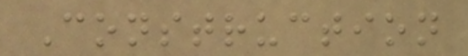Construction
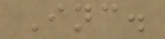Inc.
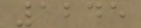1245
